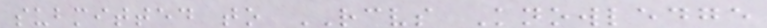submitted to RCVS Knowledge
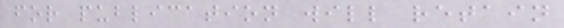for publication will retain
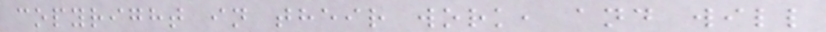copyright in their work, and will
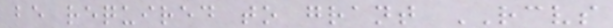be required to grant RCVS
